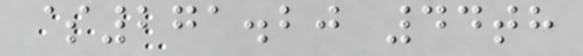$271.20 44th
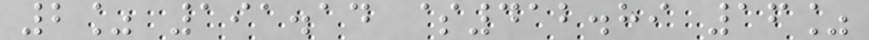2% 191.14 $412.89 16%
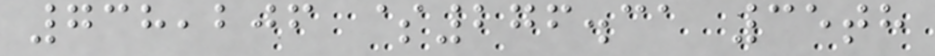738,206 $276.31 35th
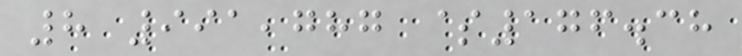8 991,787 $176.38
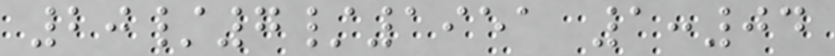20/7/1951 1:04
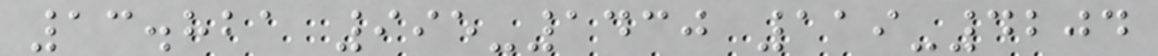13.821 995-1430 119-4204
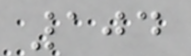104
